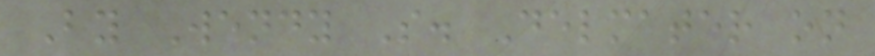By Wendy S. Delmater on
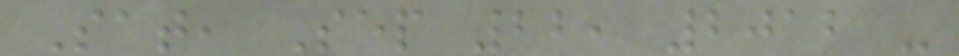Sat, Sep 22, 2012 -
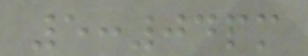5:04pm
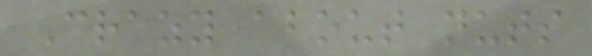Crazy about nuts
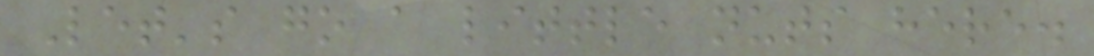Let's go a little nuts here.
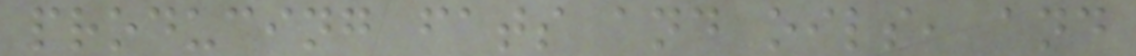producing fats and oils, and
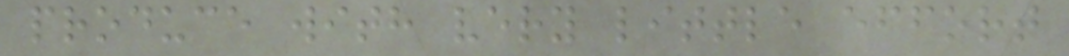produce with very little effort
